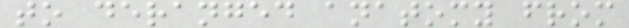to deranged anatomy from
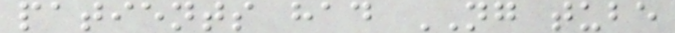patients had NG tube
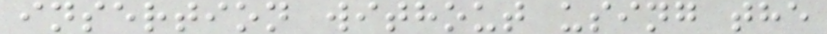insertion without using the
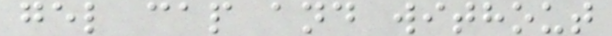gel cap and without
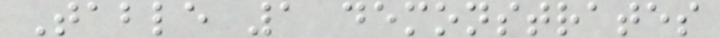Table 1 demonstrates
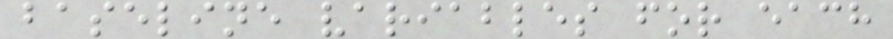baseline variables for each
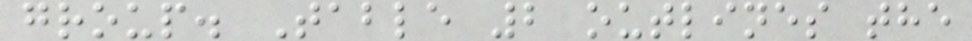group. Table 2 outlines the
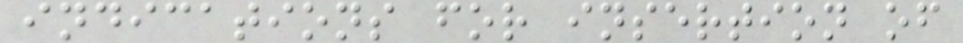indications for insertion of
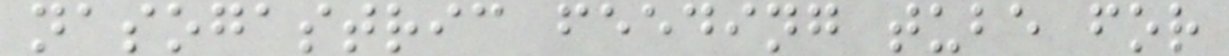nasogastric feeding tube for
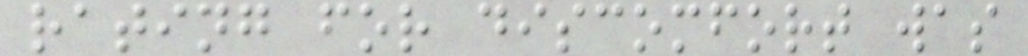rating for discomfort was
